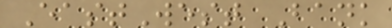EastWest Bank
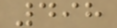498
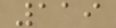119
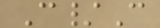C/C
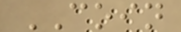COIN
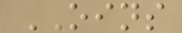OINS
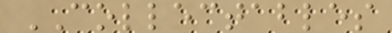COLLECTABLES
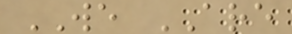WE ARE
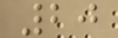20
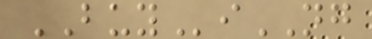BUYiNG
